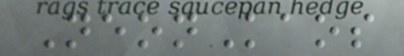NeonKaos
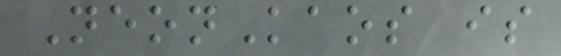NeonKaos is
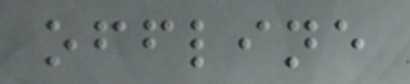offline
